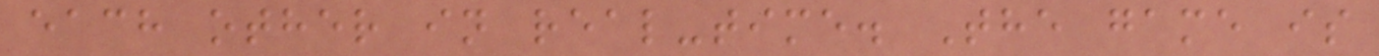each other in real-time. The game is
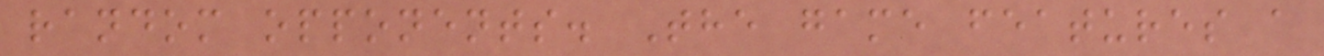random opponents. The game features a
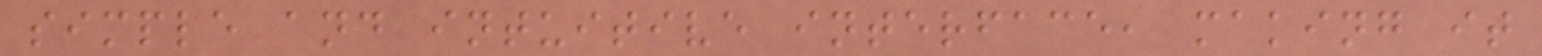simple and intuitive interface, making it
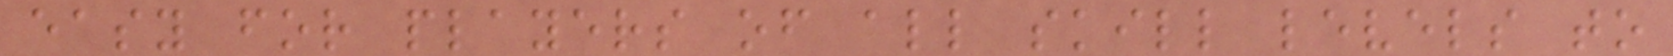easy for players of all skill levels to
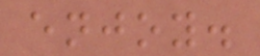enjoy.
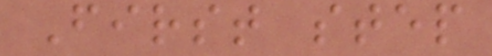First step
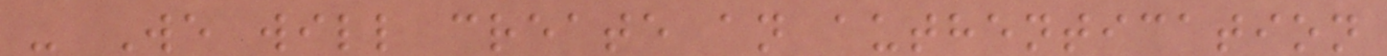- We will create an authentication
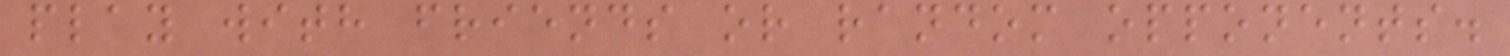play with friends or random opponents.
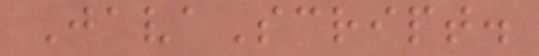JavaScript.
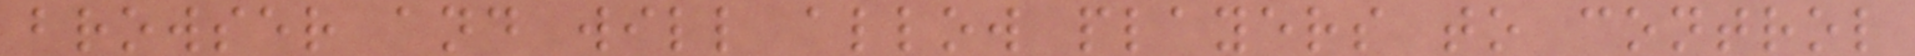browser and will allow players to control
